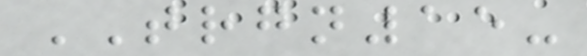TRGN15-
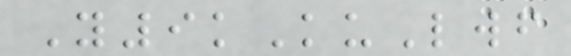Y9kKuLwf
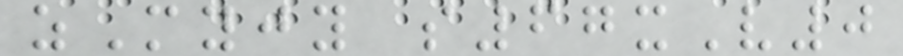zMyjy s67xV0
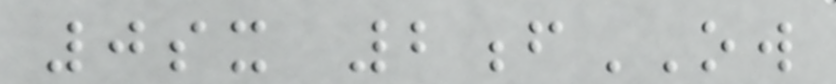0sx 2fOW
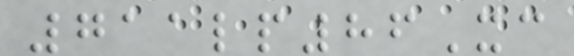711lp86Xc
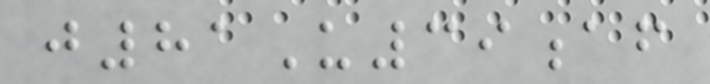j81U39af
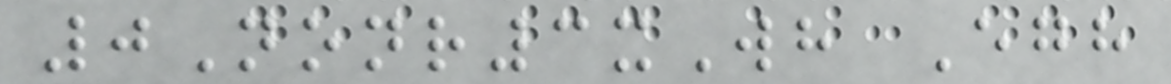0Nonr3xWh Egh
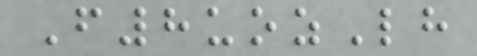F8uozLh
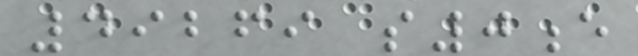49269 s0e
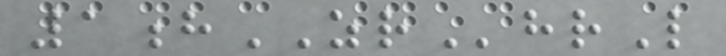1hZRhrL
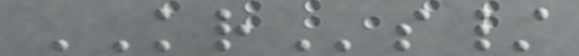KRs/
